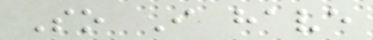So I have
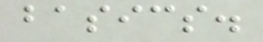basics.
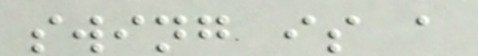swing is a
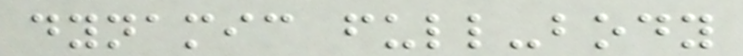dynamic full-body
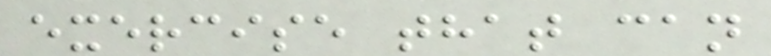exercise that can
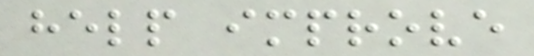help improve
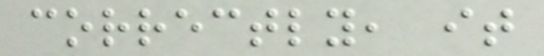correctly, it
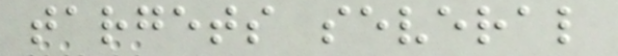targets several
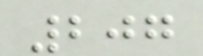207
